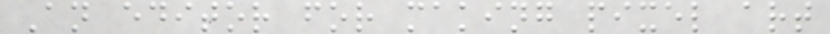An editor for making pixel art
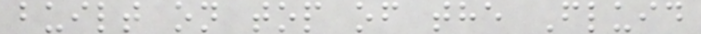built on top of the Fluid
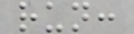run:
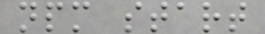npm start
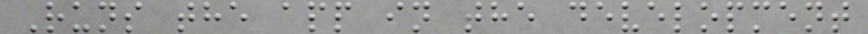Runs the app in the development
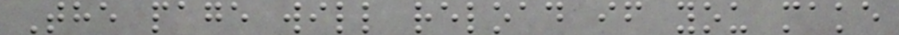The page will reload if you make
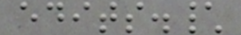edits.\
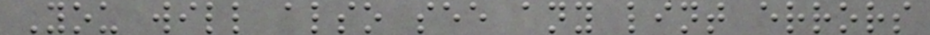You will also see any lint errors
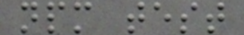npm test
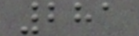281
